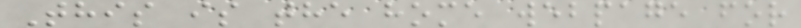This is the home webpage for
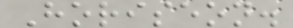Horiseon.
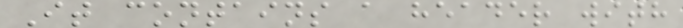It contains a header with
